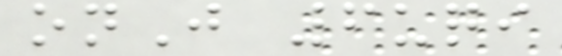onJ 6uqi
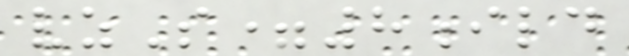vzS=8ild
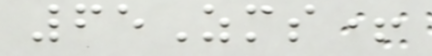65Zms+
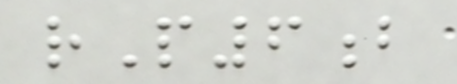rP6b
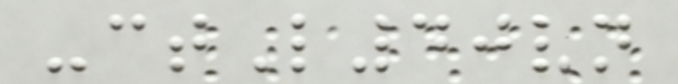-ctL40vn
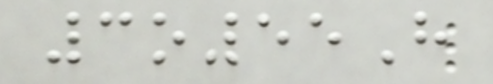3o55H
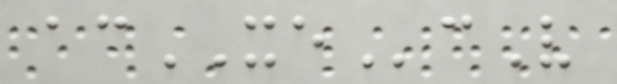acXEcV
